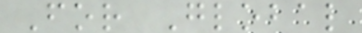For Global
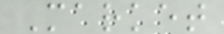Market
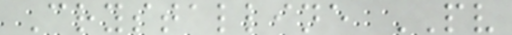Crystalline PV
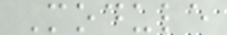Module
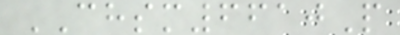CHSM6610P
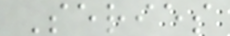Series
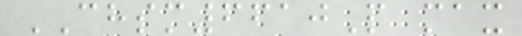CHSM6610P max
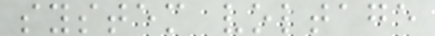system voltage
